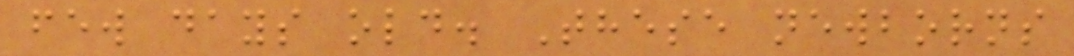few days old. These newborns
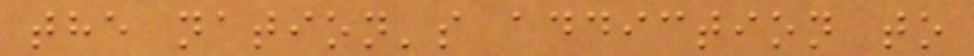the nation's addiction to
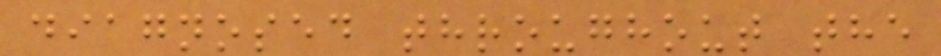diagnosed throughout the
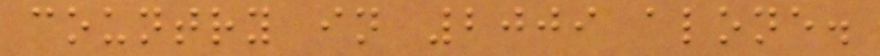country in 2009 alone.
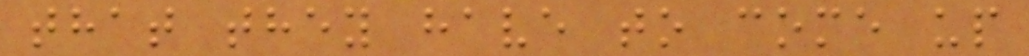that they have to come up
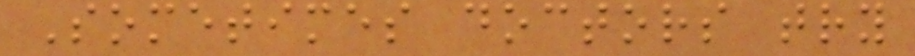Sometimes doctors try
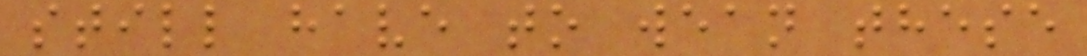still have to wean these
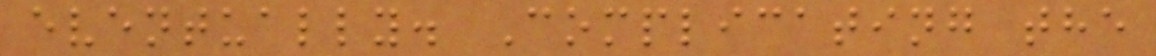eventually. Complicating the
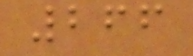266
